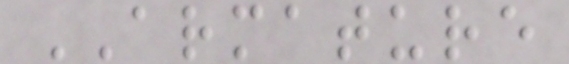ARMATURE
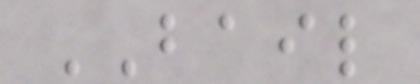BAIL
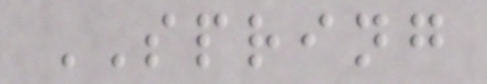SPRING
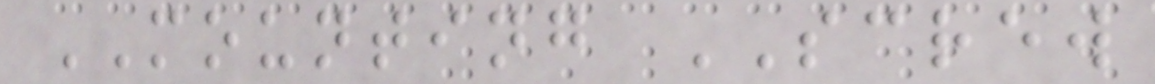MOUNTING SCREW
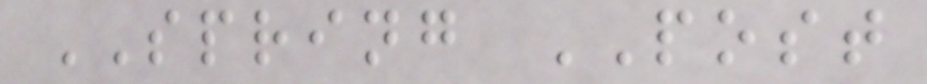SPRING POST
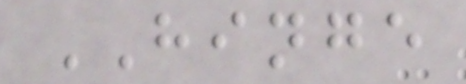HINGE
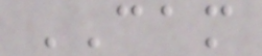CAM
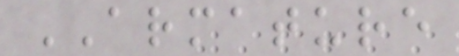ARMATURE
